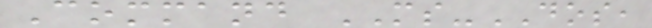Command MS-DOS,
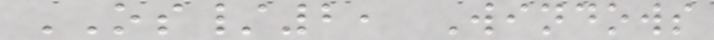OS/2, Windows
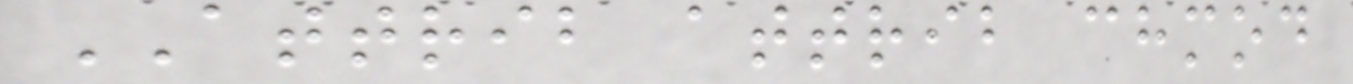ATTRIB attrib chmod
